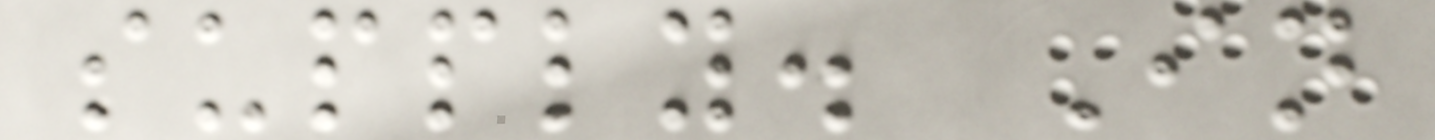supply. In
